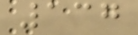137
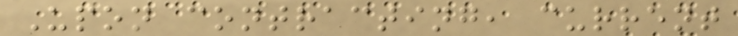Upon contracting, current
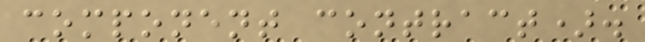component contract).
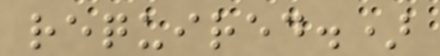required.)
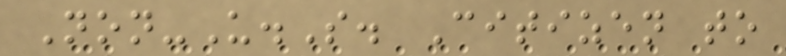Non-U.S. Citizen to
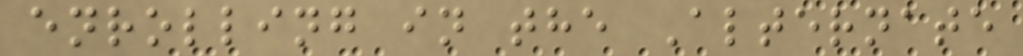enrolling in the Alternate
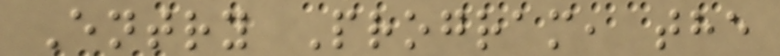Entry Program, the
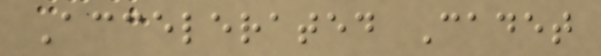Accelerated Cadet
